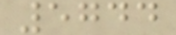5744
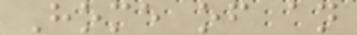Home of an
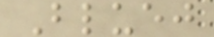Bluej
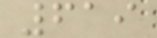619
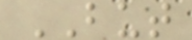BUT
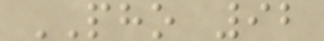PHO 92
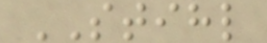STIHL
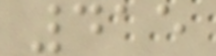415
